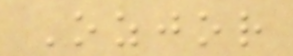Ozjor
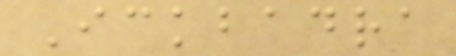Ickbadra
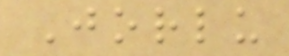Jorlu
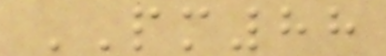PM88
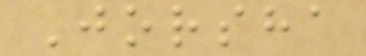Jorsha
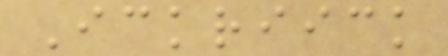Ickriick
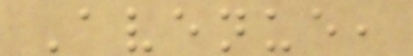Avenue,
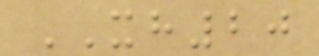XH20
